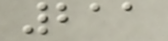211
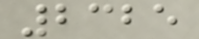2325
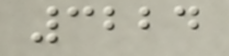3224
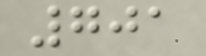701
